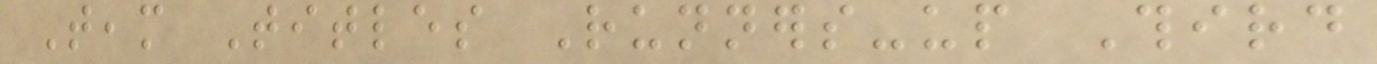Team Titles Runners-up Third
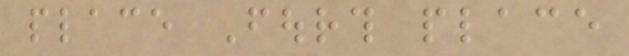place Fourth place
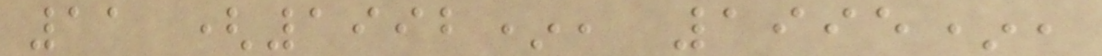11 (1992*, 1995*,
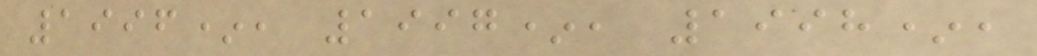1996*, 1997*, 1998*,
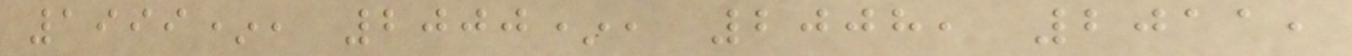1999*, 2000*, 2008, 2011,
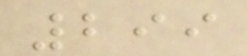299
